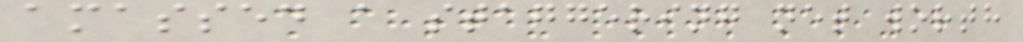amassed a staggering net worth
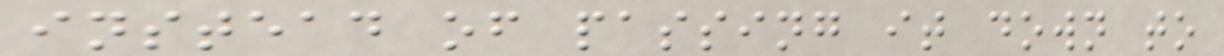instead of passing it down to
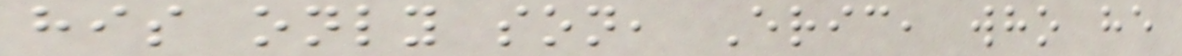his only son, Eric, who he
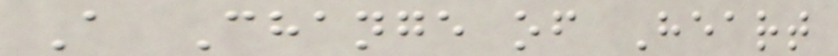A Change of Heart
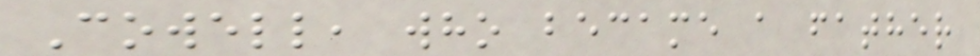Cowell, who became a father
